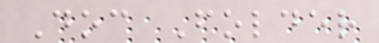Doc Folder
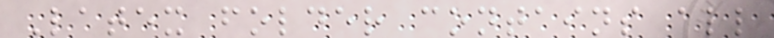Latex folder contains all
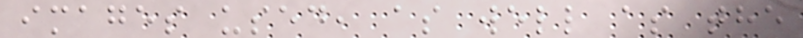images used, as well as the
